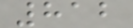812
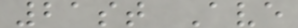21st Ave
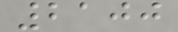2100
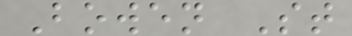Bowen St
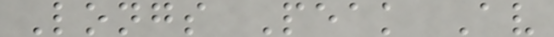Longs Peak Av
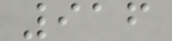916
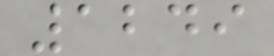1249
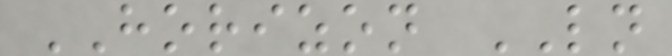HORIZON LN
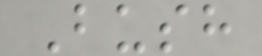Bush
